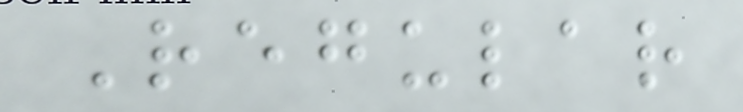Regular
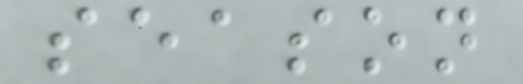season
